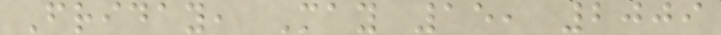Friday, May 15, 2009
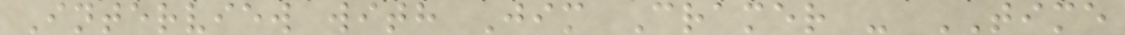Interview with Jim Cramer - TIME
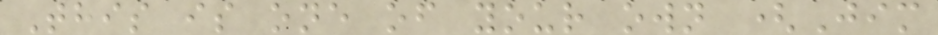This is one of your own (Jim
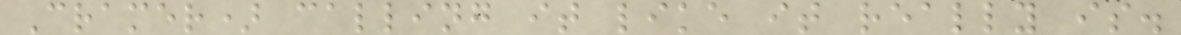Cramer) calling it like it really is.
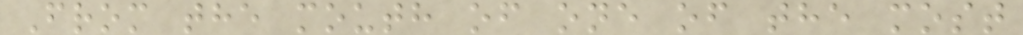From the mouth of one of the most
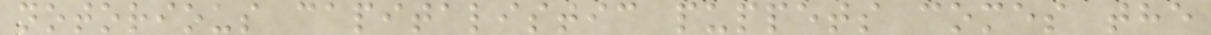notorious capitalistic puppets comes the
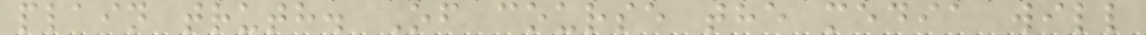plain truth. Of course the media will
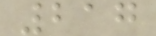217
